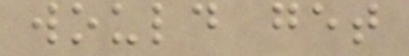would get
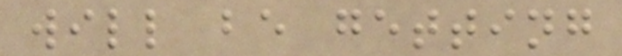will be getting
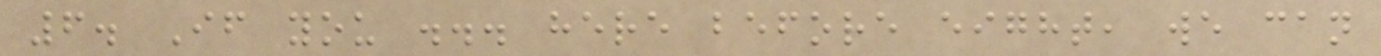6. If you ... here before eight, we can
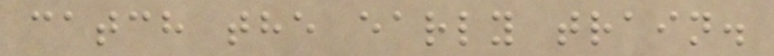catch the early train.
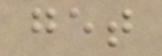get
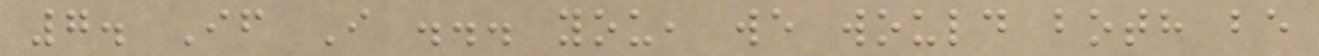7. If I ... you, we would both be
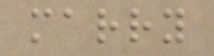marry
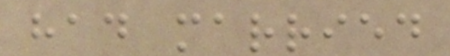had married
